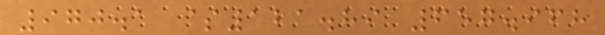970.1 $121.89 657.968
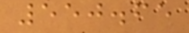550.65
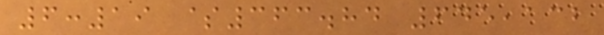6:19 $363.84 645,132
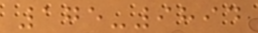175-9894
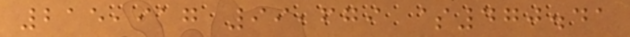215,917 99,679 $470.41
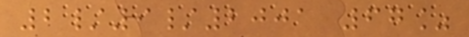2/9/2001 67%
